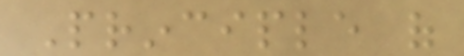Principle of
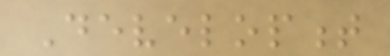Development
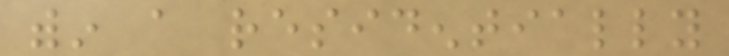within a residentially
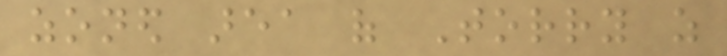zoned area of Torry as
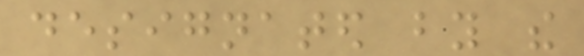designated by the
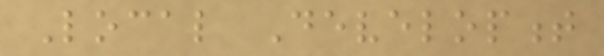Local Development
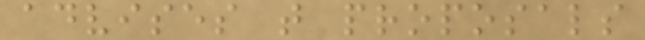advises that proposals
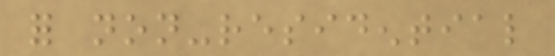for non-residential
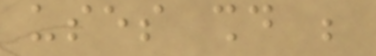uses should be
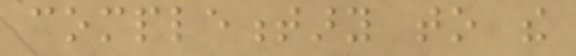complementary to the
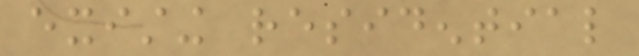existing residential
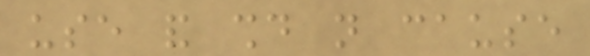use and should not cause
